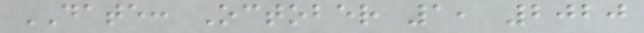DATE: October 1, 2020
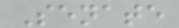Senate
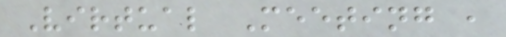Virtual Meeting ,
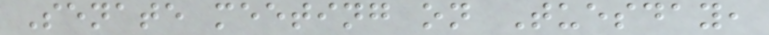Senate meeting on Tuesday,
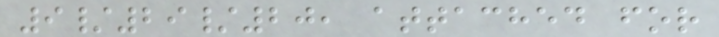9/29/20, attached for
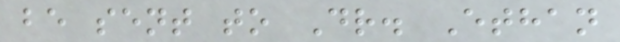be sent to Dr. Ethan
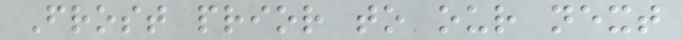Frost prior to our next
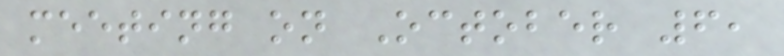meeting on October 6,
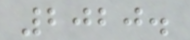2020.
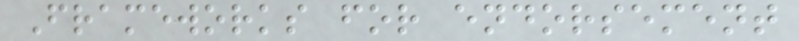Frameworks for endorsement
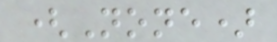(None)
